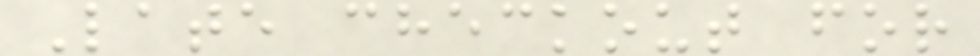Late checkout for
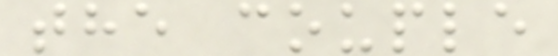the couple
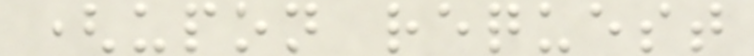(upon request
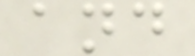and
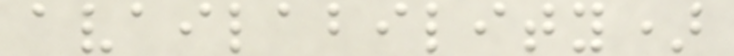availability)
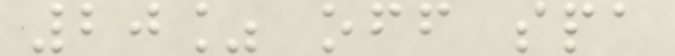20% off spa
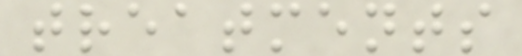treatments
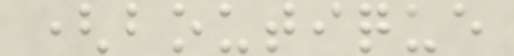(boutique
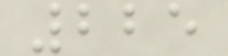225
